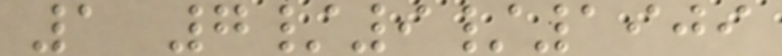1 7/9/1909
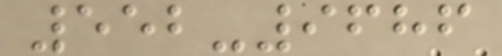552-9686
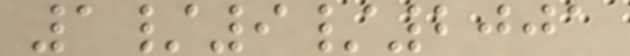1/9/2001
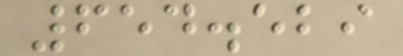654.529
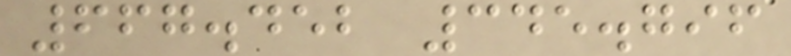667.452 345.796
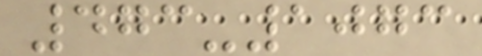473-1073
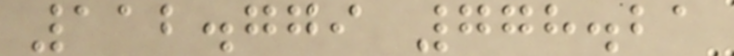112.779 778.21
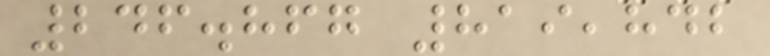246.867 819,842
